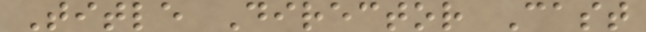Title Director Cast
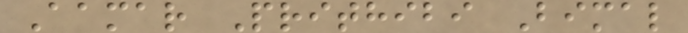Aamar Prithibi Bimal
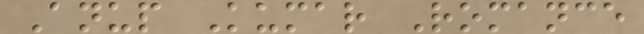Anup Kumar Romance
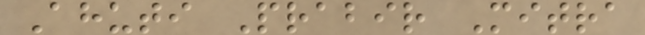Ahuti Prabir Mitra
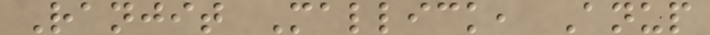Ranjit Mallick, Anup
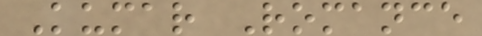Kumar Romance
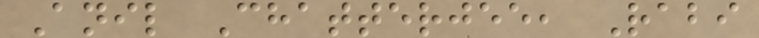Anil Chatterjee, Rabi
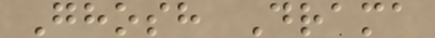Ghosh Drama
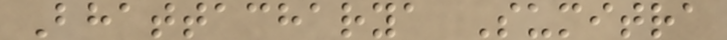Bhattacharya Sumitra
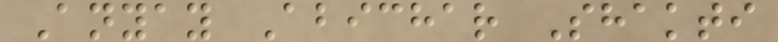Anyay Abichar Shakti
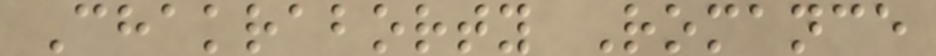Chakraborty Romance
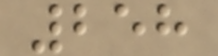258
